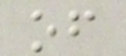of
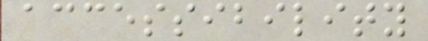accessibility
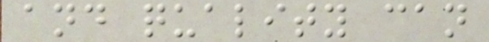and quality can
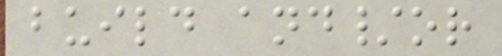build and/or
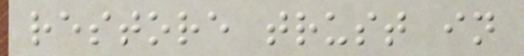restore trust in
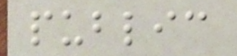public
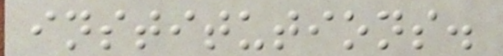institutions.
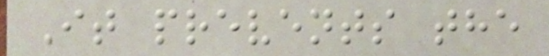It prevents the
